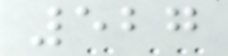527
